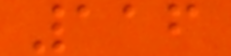116
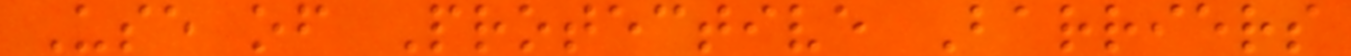Use of Protective Barriers
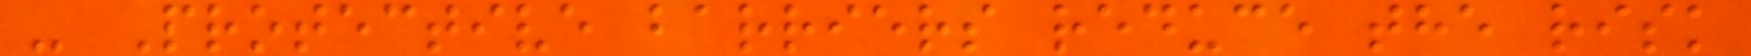- Protective barriers reduce the risk
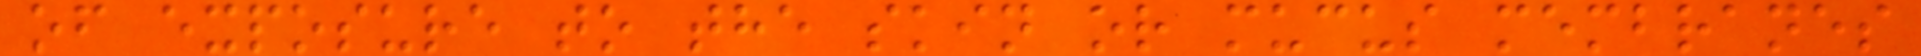of exposure to the skin or mucus membranes
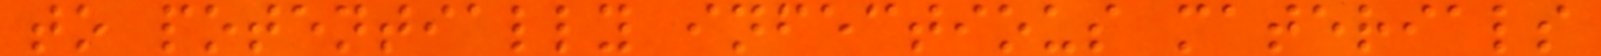to potentially infectious materials
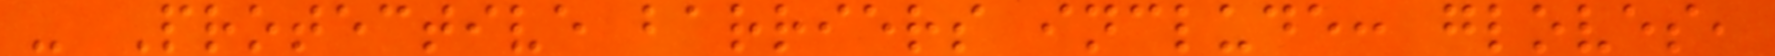- Protective barriers include: gloves,
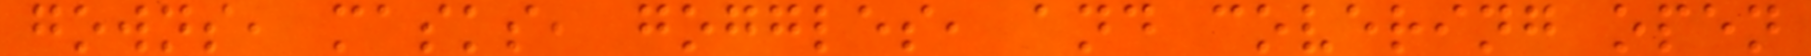gowns, masks, goggles, and covering open
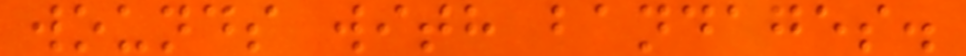wounds with bandages.
